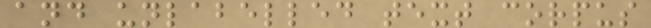and unlabelled text corpus
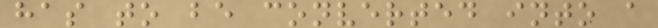has to be converted into a
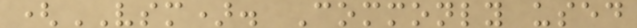(VSM). Commonly used
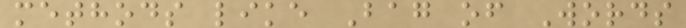methods like Bag of Words
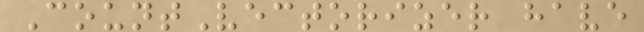CountVectorizer have
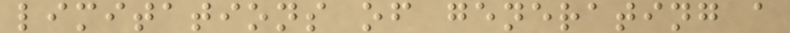limitations of generating a
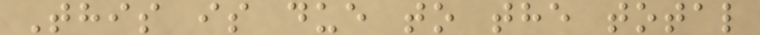This is due to the total
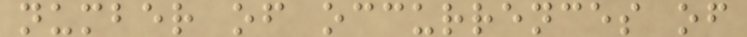number of occurrences of
